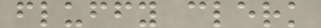fluffy clerk
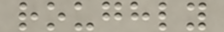roughly
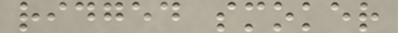ridged smoker
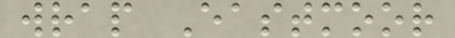wrap Eastmoor
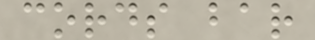cords bar
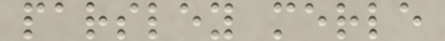parsley merle
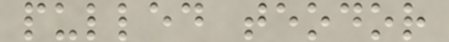pulled teodor
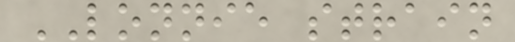LONNIE strain
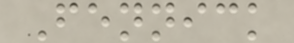Fennick
